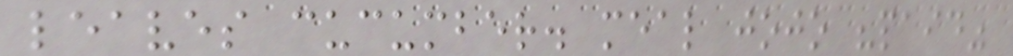leaves cucumber. meal jojo "paid"
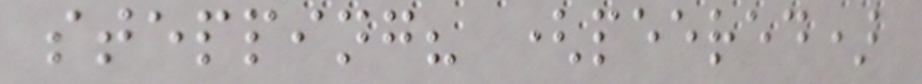stepping? (peered)
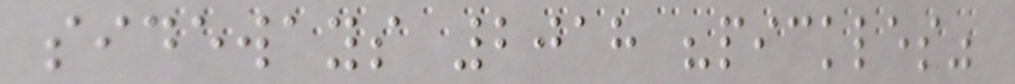sideways 2018 "pickles"
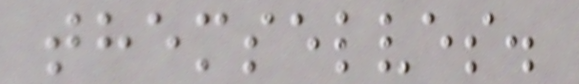themselves.
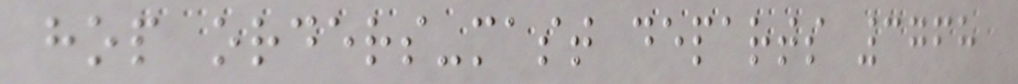hop orders-mast departs 3768
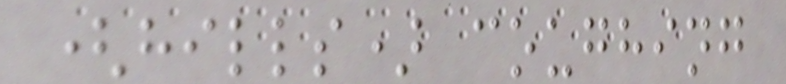(hills) coughing
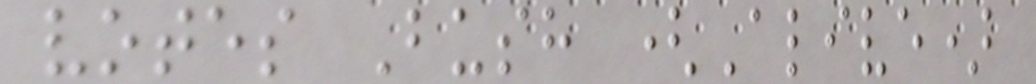votes Bush (Alive)
